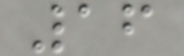16
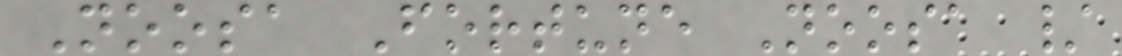Noosa Fortune Noosa /
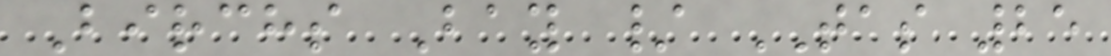Birchs Bay / TAS 25
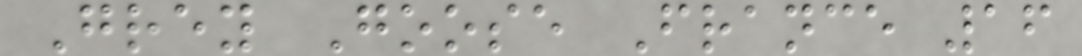Grey Goose France 16
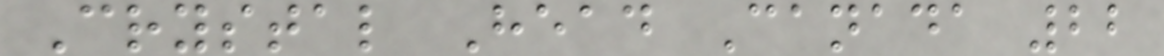Crystal Head Canada 22
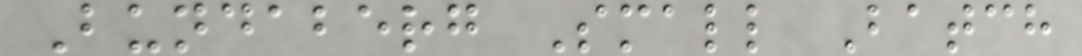Bundaberg Small Batch
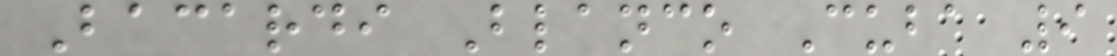Bacardi Blanco Cuba 9
